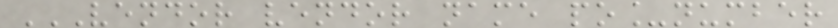VENDOR VENDOR NAME PO_NUMBER
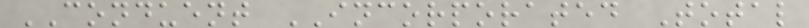CONDUENT INCORPORATED Total
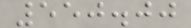550.00
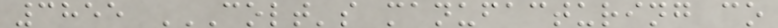3855 COLT'S MANUFACTURING CO
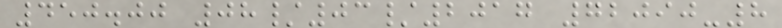450.00 08/03/2017 72090-8
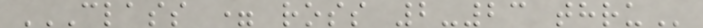CLASS = ROSS 2-23 THRU
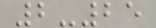2-25
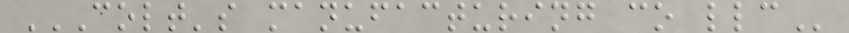COLT'S MANUFACTURING CO LLC
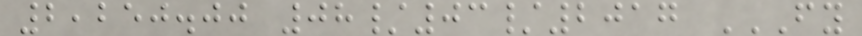2,250.00 08/03/2017 FY
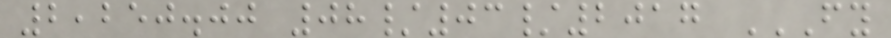2,250.00 08/03/2017 FY
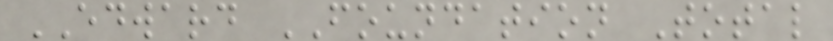EDWARD FOUNDATION Total
